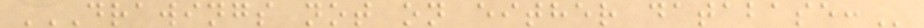DRAWINGS NOT ON EITHER DATABASE:
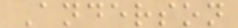Anderson
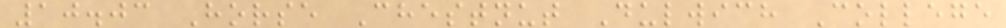10.03 Horse Chestnut Dulwich College
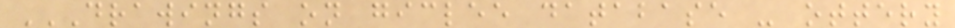DRAWINGS ON GICLEE DATABASE - OTTERY
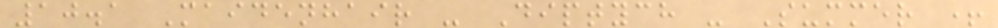10.1 Maidenhair - Diptych - Summer +
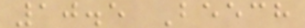10.5 Beech
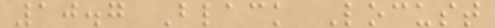10.7 Black Locust
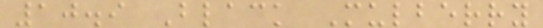10.9 Black Mulberry
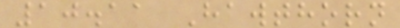10.11 Hawthorn
